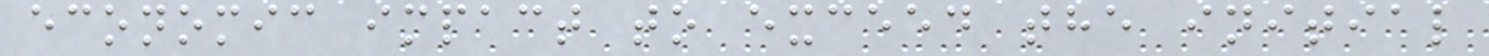economic impact to exceed the initial
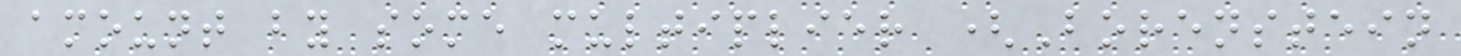amount by some multiplier (Borenstein
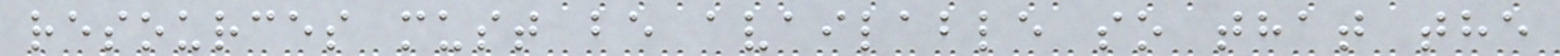resources must be available so that the
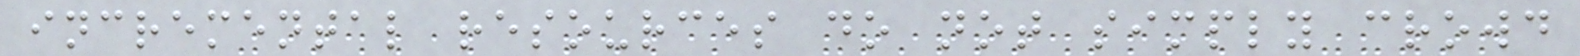incremental resources do not simply crowd
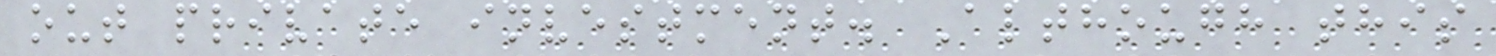out private investment. Although this
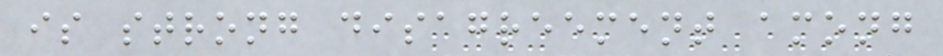is strong disagreement among
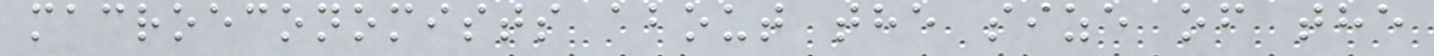macroeconomists about the size of the
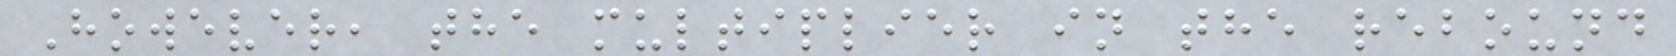However, the multiplier in the rebound
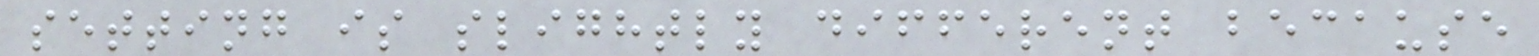setting is slightly different because
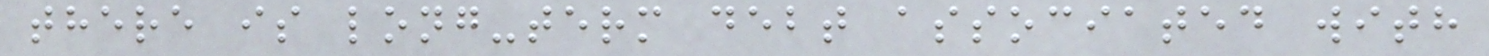there is long-term debt associated with
